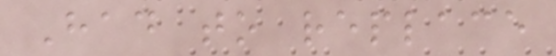Had to replace
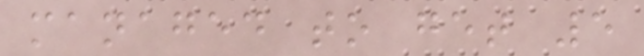managed to get 5
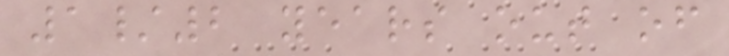1/2 years out of
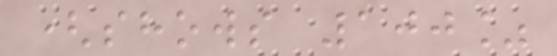(shows 100%
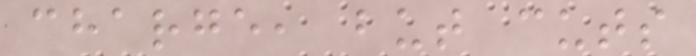charge, but cuts
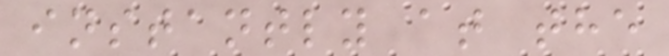instantly at the
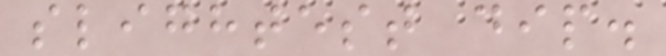slightest dip.
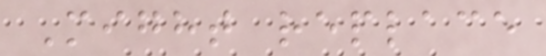Might replace
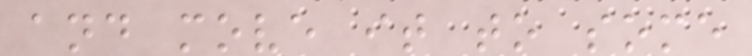and move it to some
